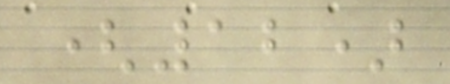(12)
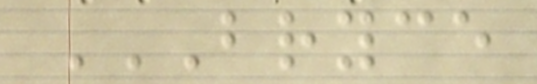BRYCE
